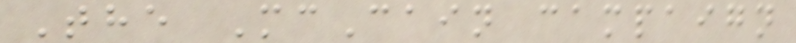The McCain campaign
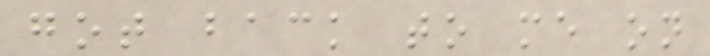got back to me on
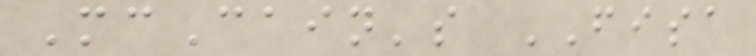McCain's FISA
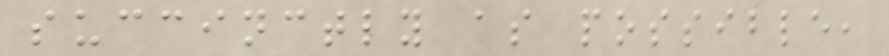succinctly as possible,
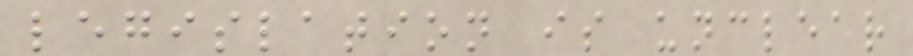legislation is unclear
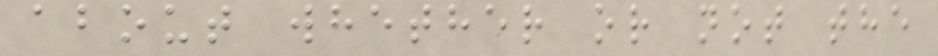about whether or not the
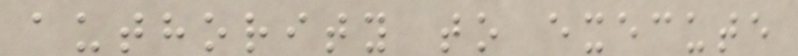authority to execute
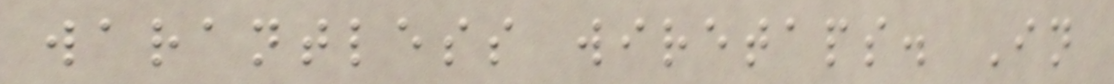warantless wiretaps. In
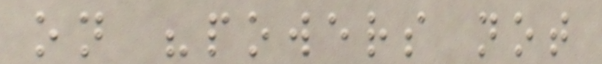on "powers not
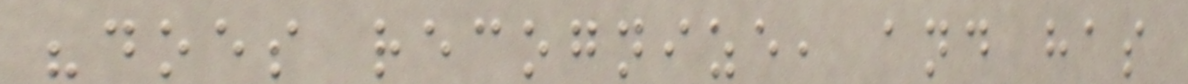"does recognize, and has
